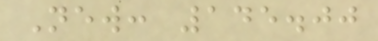New: 145.00
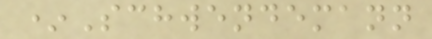*Schwendemann
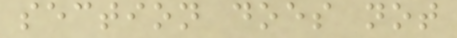section does not
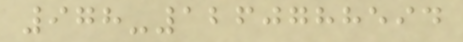978-1260788594
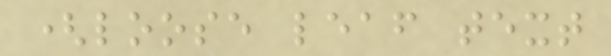(loose leaf text
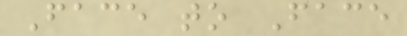Face to Face
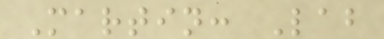Martin: Lab
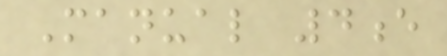Manual 4e
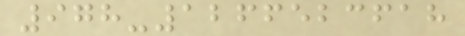978-1266523618
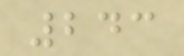243
